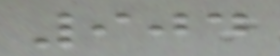904
